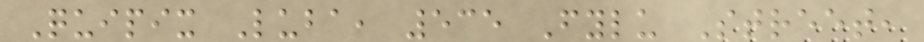Quipix Luba, 535 Fylu Street,
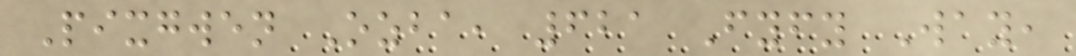Pixgwen Ozba, 621 Fyfy Way,
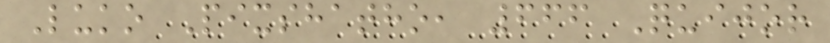Luko Pixshatho, 666 Quijor
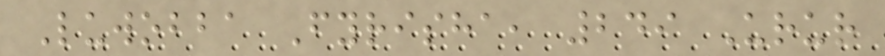Luwobba Fyrisha, 249 Urur
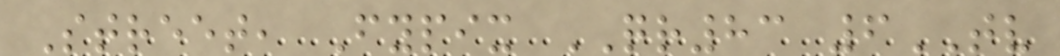Street, Fypix QR83 6TV
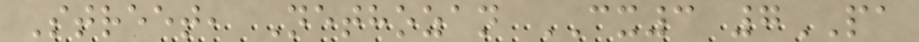Street, Nethozan CX3 7PA
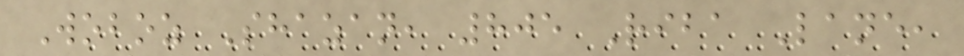Woboz Shazan, 805 Riba Lane,
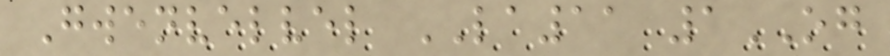Gwenvelvel LA11 1OG
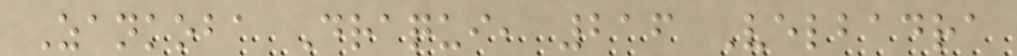Zankoba Draqui, 216 Velbadra
